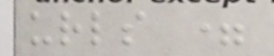urls =
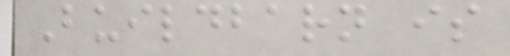Buildbarn is
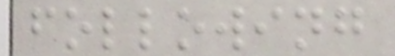following
